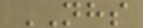NHS
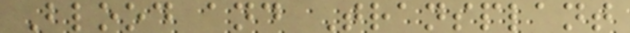Blood and Transplant
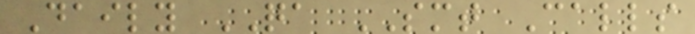Daily QA SMT Calls
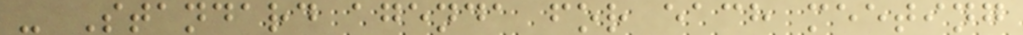- Standard agenda for each meeting
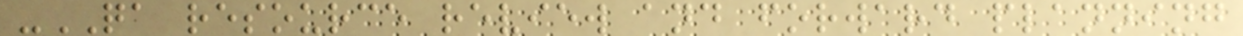-QA resource review and forward planning
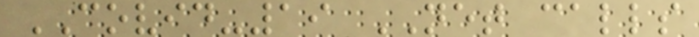COVID-19 NET calls
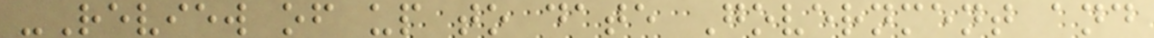-Review of up to date Government and
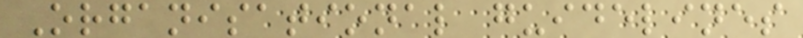Organisational guidelines
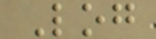Log
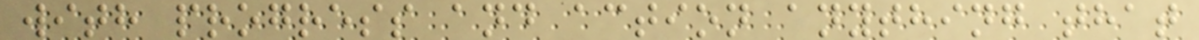with progress and action anything that
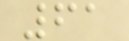61
